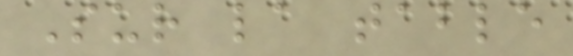Sur la table
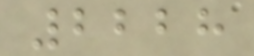2228
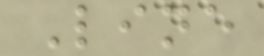Line
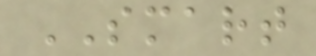SMART
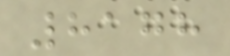8178
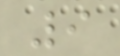9
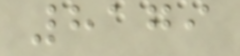8179
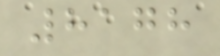8178
